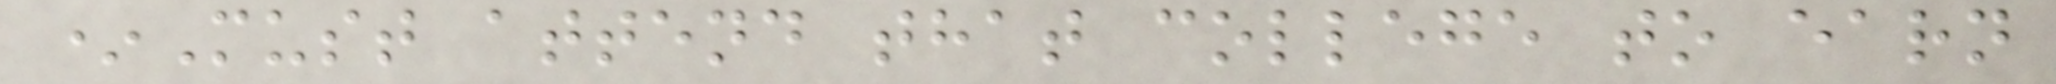*Must attend that college to earn
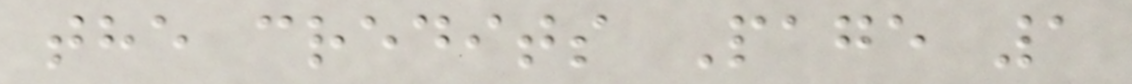the credits Page 1
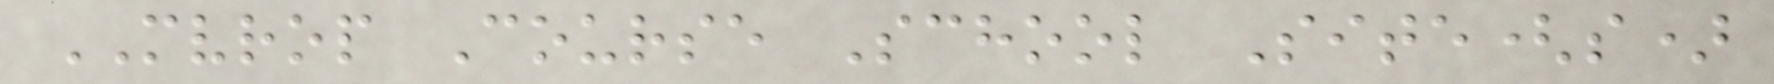MVROP Course School Site(s)
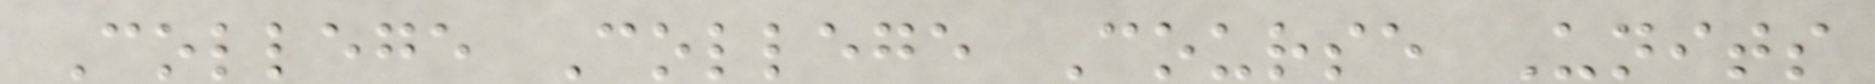College College Course Units
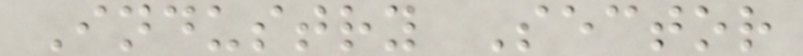Industry Sector
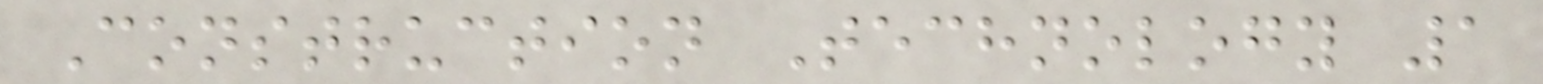Construction Technology 1
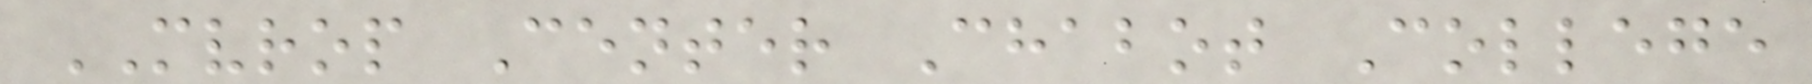MVROP Center Chabot College
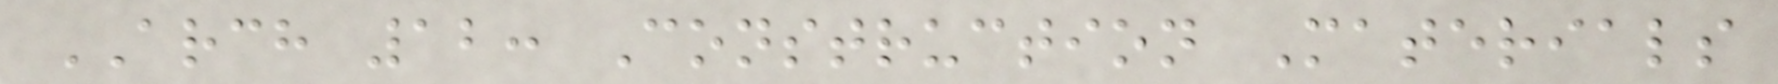ARCH 12: Construction Materials
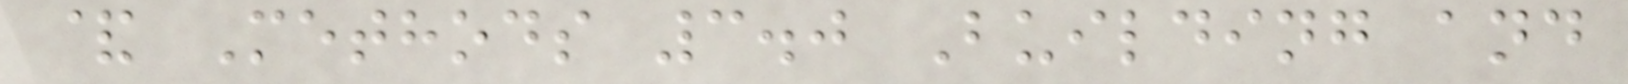& Methods 3.0 Building and
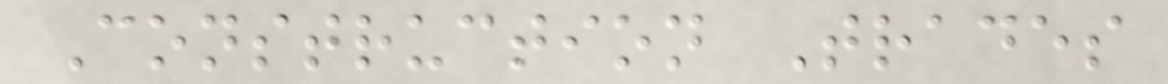Construction Trades
